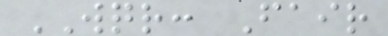WQR: Fair
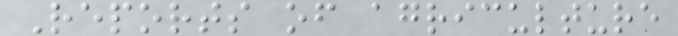Reports of agriculture
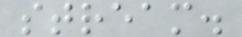stream.
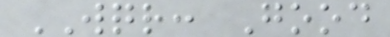WQR: Good
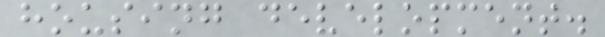housing development.
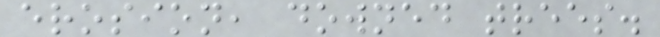erosion, downed trees.
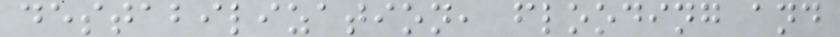destabilization, flooding and
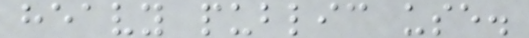heavy public use.
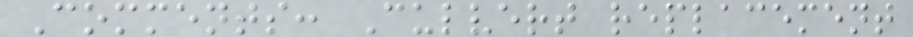Comments: Culvert replacement
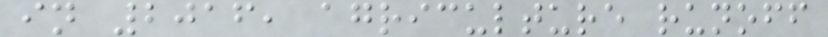in 2016, agriculture runoff
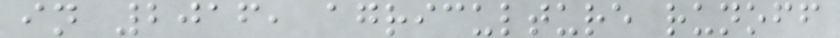in 2016, agriculture runoff
